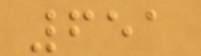651
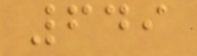649
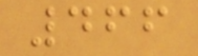466
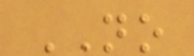NO
